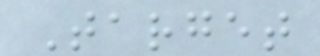Target
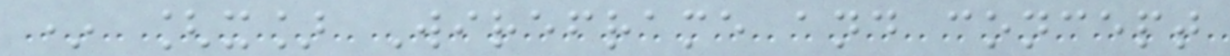* [x] Wireframe and concept
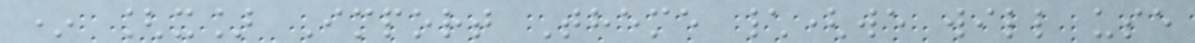* [x] Import Theme \(we will use
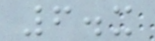6.x
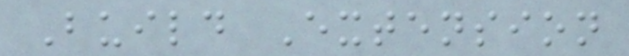Build Extension
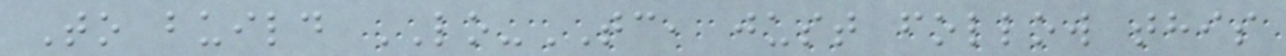To build LO-TC, just follow this
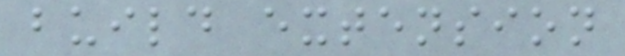build extension
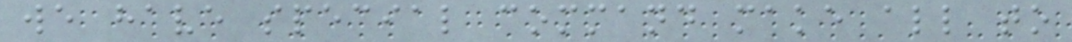we have special command make all to
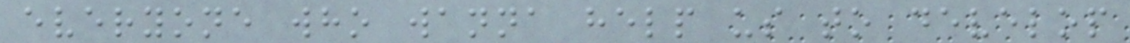everyone who wanna help us to develop
